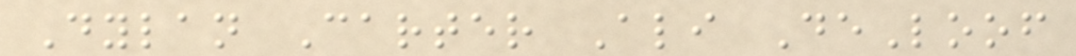Dylan Carter Ali DeLoof
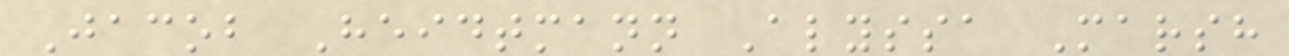Jacob Heidtmann Alyssa Marsh
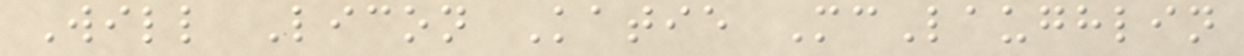Will Licon Katie McLaughlin
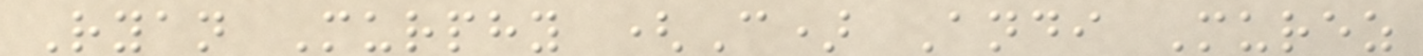Ryan Murphy (C) Andi Murez
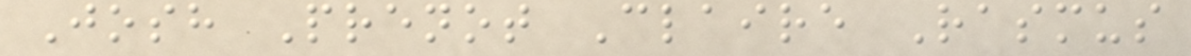Josh Prenot Claire Rasmus
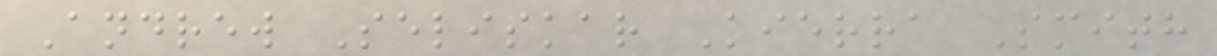Andrew Seliskar Kierra Smith
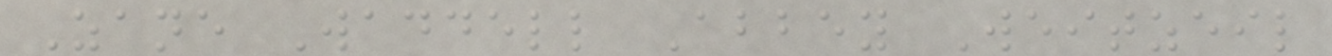Zane Waddell Abbey Weitzeil
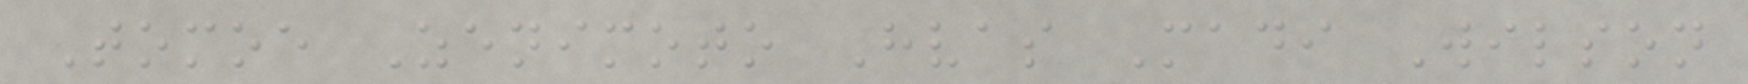Tomoe Zenimoto Hvas Madi Wilson
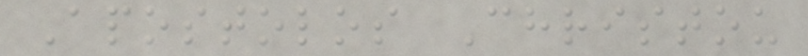Apostolos Christou
